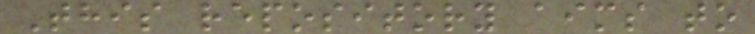This repository aims to
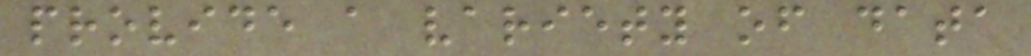provide a variety of data
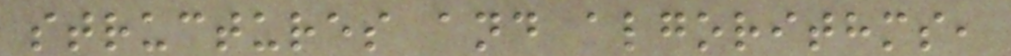structures and algorithms,
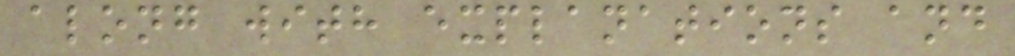along with explanations and
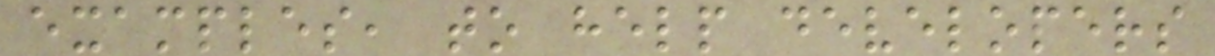examples, to help developers
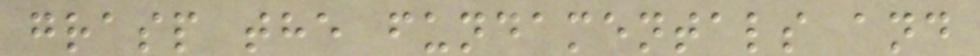grasp the fundamentals and
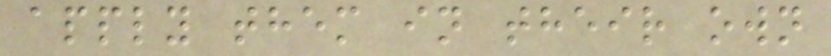apply them in their own
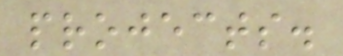projects.
